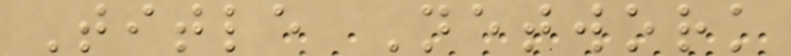Title Network
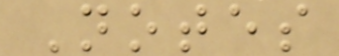Notes
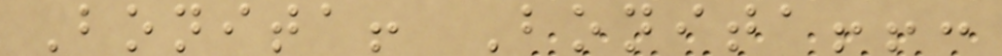Bonita! Bonita!!:
